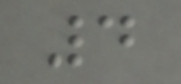4
